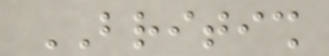BRITISH
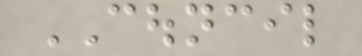COUNCIL
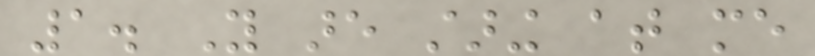1. You are staring at me
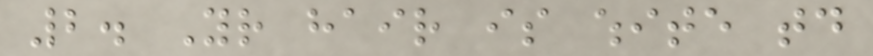2. Your hair is white today
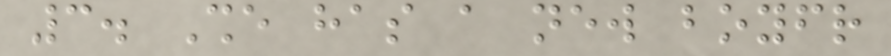3. She has a new boyfriend
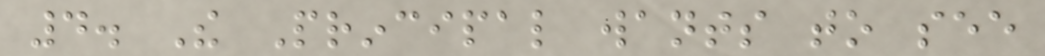4. The Principal wants to see
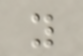you
